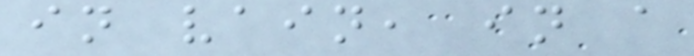in vain, in a
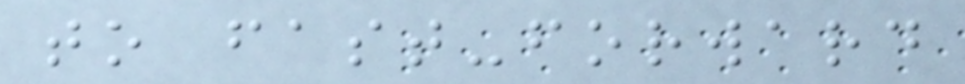to fast-forward
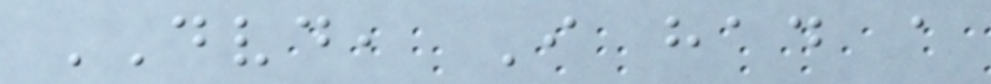DVD, I had a
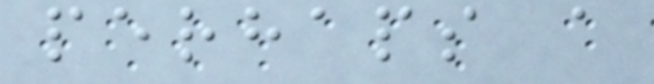perhaps a
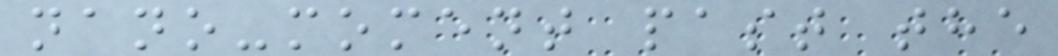nano-moment past the
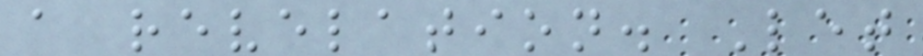a revelation. Let
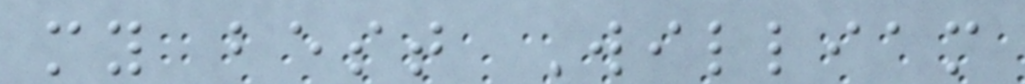my best William
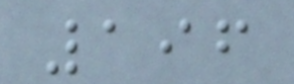196
